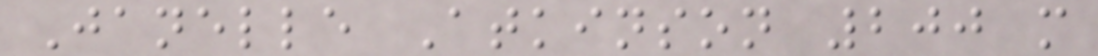Janelle Atkinson 200 m
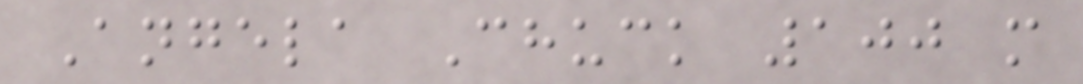Angela Chuck 100 m
